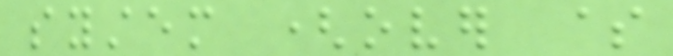system (over $
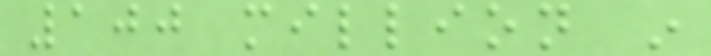100 million in
